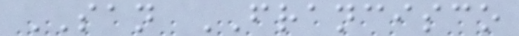SAN FRANCISCO
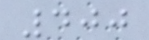400
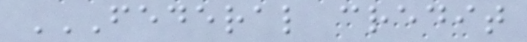FEDERAL CREDIT
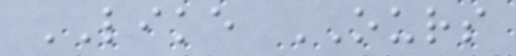LIKE OURS
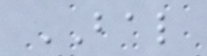BAL
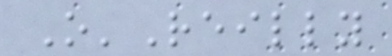O'Reilly
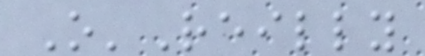O'Reilly
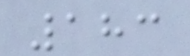183
